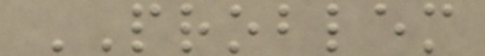PROBLEM
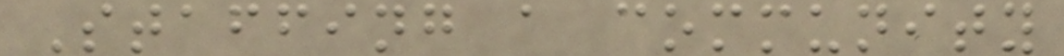Staffing a community
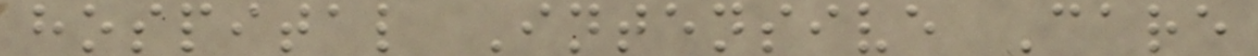hospital Intensive Care
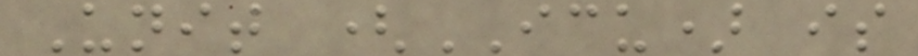Unit (ICU) is
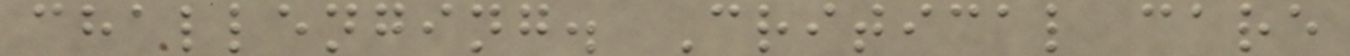challenging. Critical care
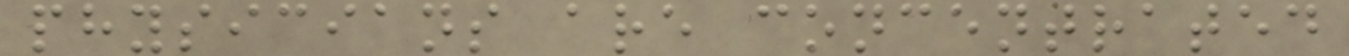physicians are concentrated
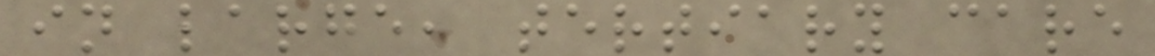in large, tertiary care
